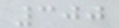300
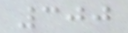300
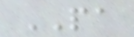PA
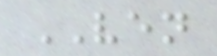VEN
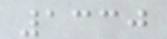1330
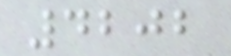4202
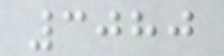3080
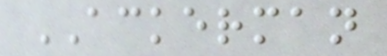ACKERMAN
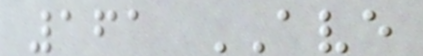161 AVE
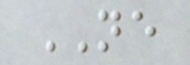NE
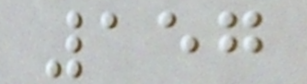157
